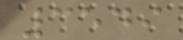3549
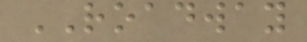ROADWAY
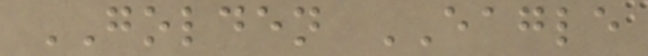GOLDEN EAGLE
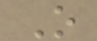O
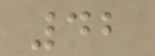42
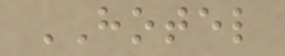HOTEL
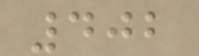402
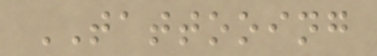TATTOOING
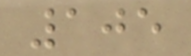105
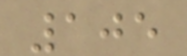105
